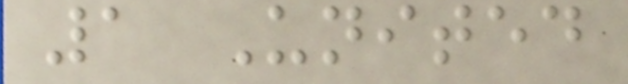1 United
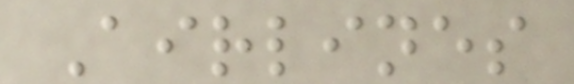Airlines
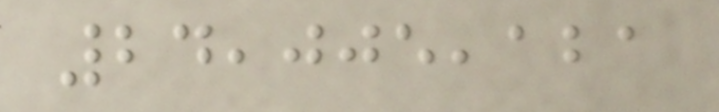24,005,121
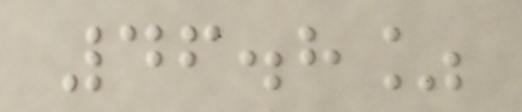46.8%
